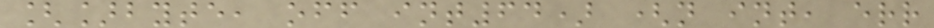[]byte, off int64) (n int, err
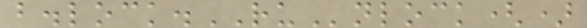b.lock.RUnlock()
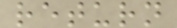return
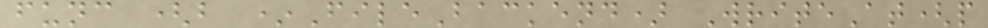func (b *FileBackend) WriteAt(p
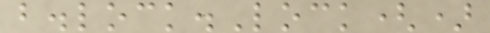b.lock.Lock()
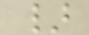}
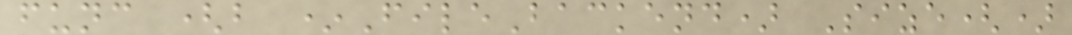func (b *FileBackend) Size()
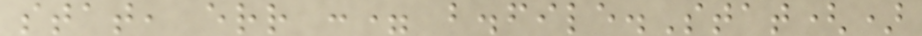stat, err := b.file.Stat()
